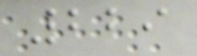229
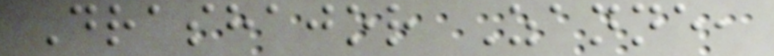Drashajor Zanne,
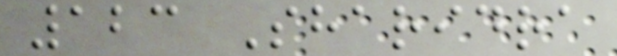123 Sharidra
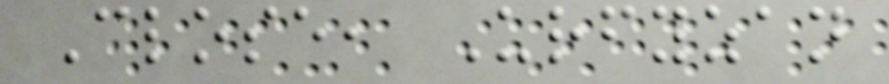Close, Urfyzan
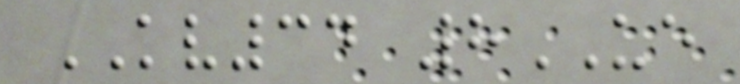KV34 8UE
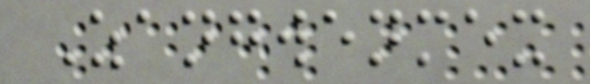Zangwenmex
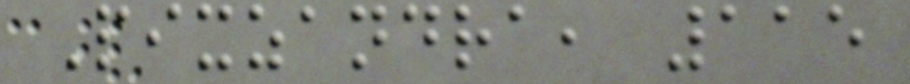Pixzandra, 115
